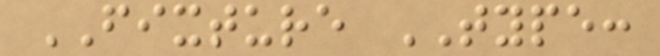FIXTURE TYPE:
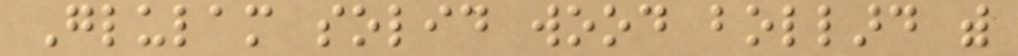Glulam solid wood bollard with
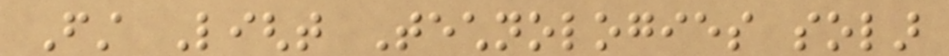First Light Technologies solar
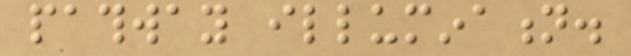pathway illumination.
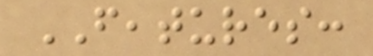FEATURES:
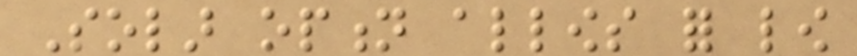Solar option allows for low
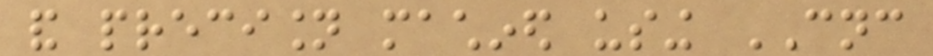and precision machined using CNC
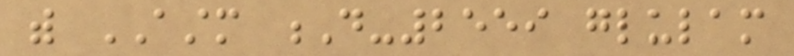with ASTM D-2559 glulam
